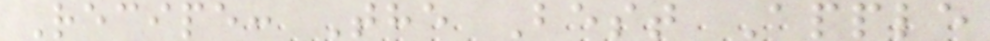Recipe: The Best Apple
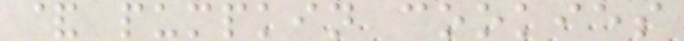& pumpkin cookies
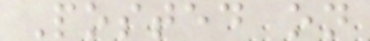Posted on
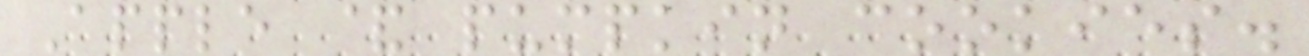Apple & pumpkin cookies.
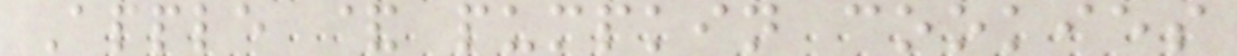Apple & pumpkin cookies
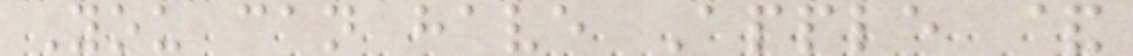You can have Apple &
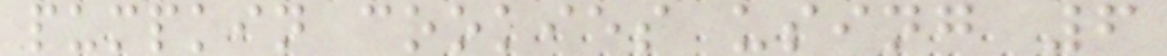pumpkin cookies using 6
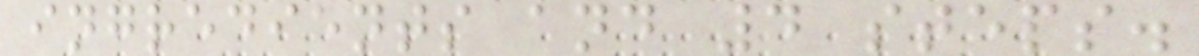ingredients and 4 steps.
